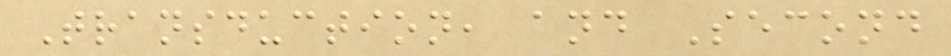Transduction, and Second
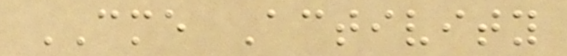CME Activity
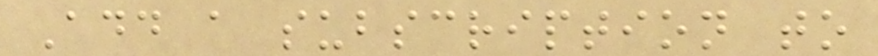Add a subscription to
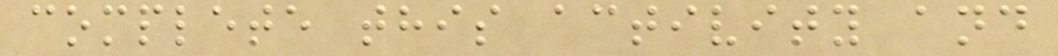complete this activity and
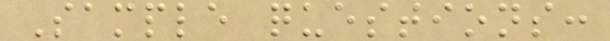Sample questions:
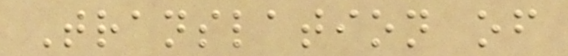Translation of
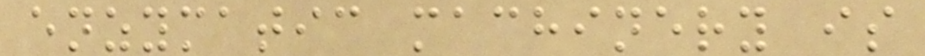enzymatic machinery is
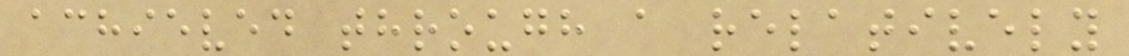achieved through a relatively
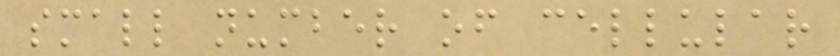small number of cellular
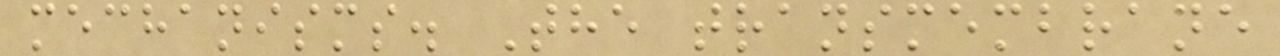mechanisms. The transmembrane
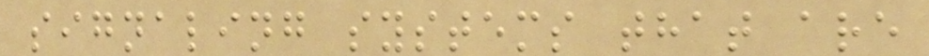signaling systems that are
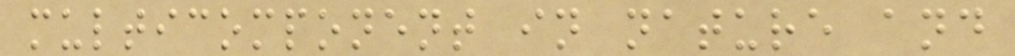multicomponent in nature and
